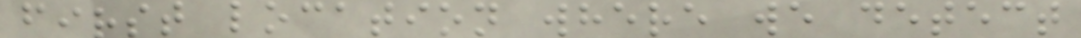first location where we detect
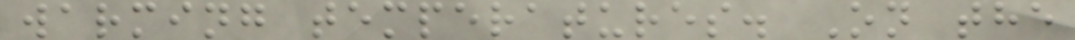warming temperatures. On the
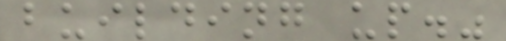building up."
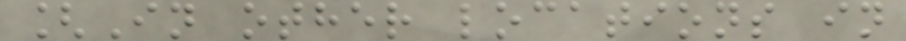[In other locations in
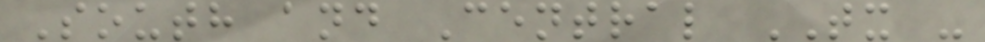South and Central TX -
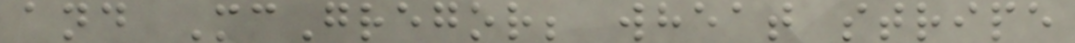and McGregor; wheat stripe
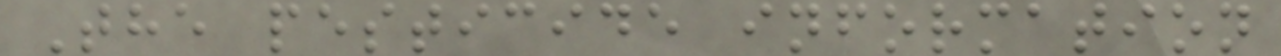The pesticide information
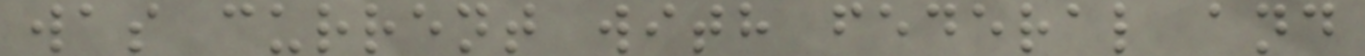was current with federal and
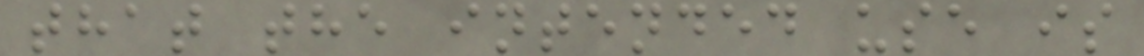that the intended use is
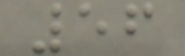56
